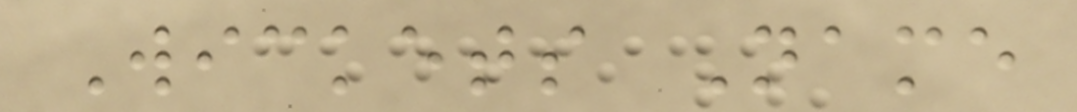Wickets Name
